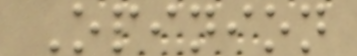Opinion
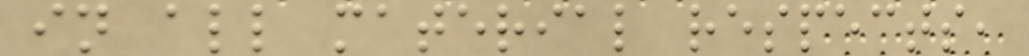in all material respects,
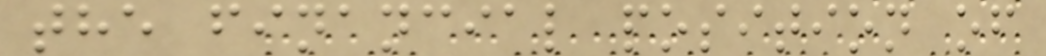the financial position of
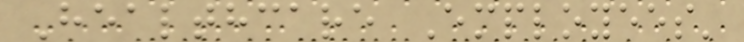Healthcare Employees'
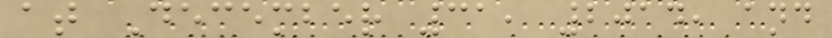at December 31, 2014, and
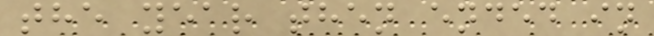the year then ended in
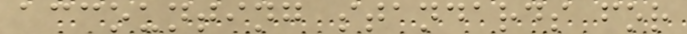accounting standards for
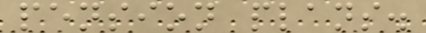pension plans.
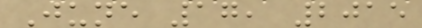June 17, 2015
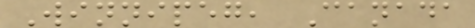Winnipeg, Canada
